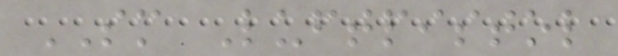SM Luftpistol
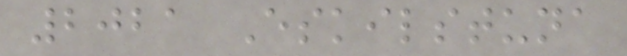2021 Eskilstuna
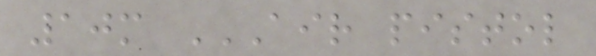10m AIR PISTOL
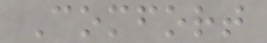Comfort
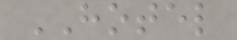HOTEL
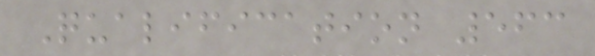Qualification 563
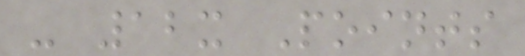- 12x Points
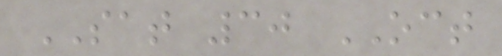SAT 30 OCT
